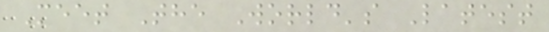Meet The World's Latest
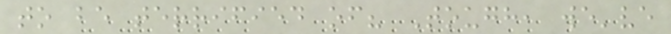to be terrified of? Tough, we've
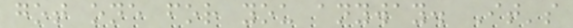got one for you anyway. It's
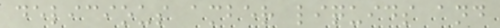delicious amber liquids and
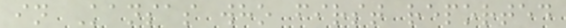in Kansas who first reported
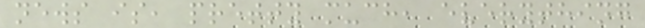news is, pretty much, everything
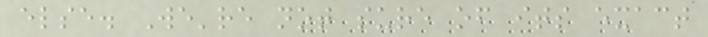else. We're not sure of its exact
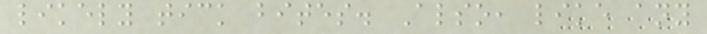likely tick bites. Also, like any
